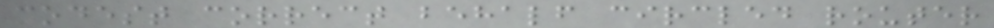modest correct behalf circled router
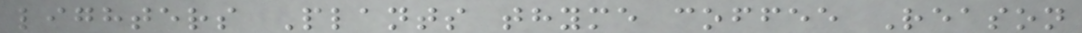lighters Plants thyme coffee Reason
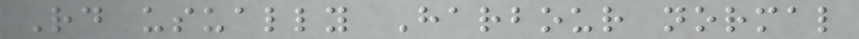Rd usually Harbour normal
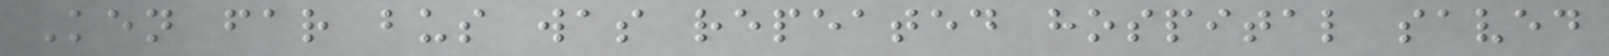Ken far bus was repeated hospital saved
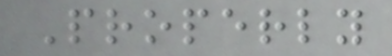Properly
